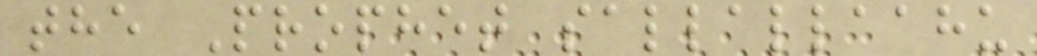the Prophet sallallaahu
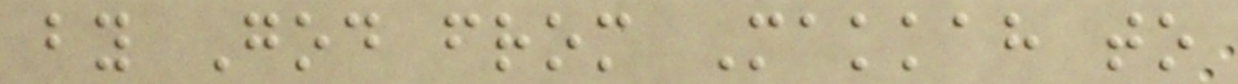by God from Makkah to
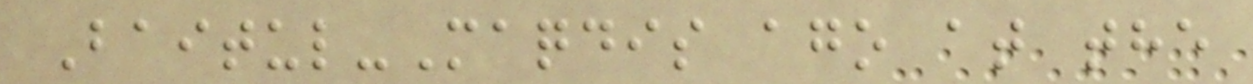Baitul-Maqdis ago at the
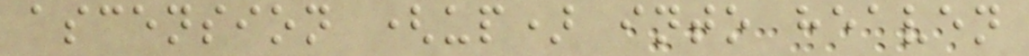ascension (up) into heaven
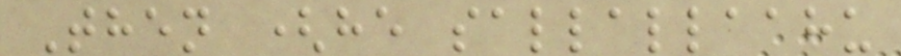Then (he sallallaahu
